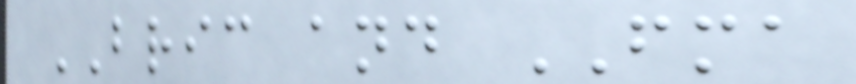BRIC and FMA
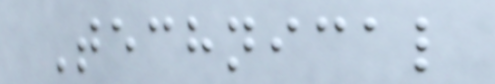Technical
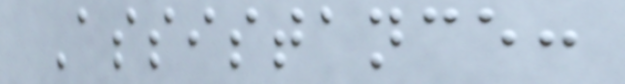Assistance:
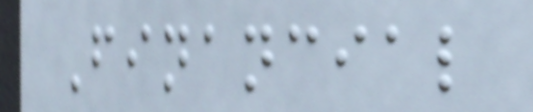Financial
